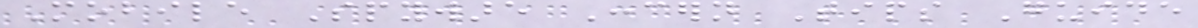Mobile Spyware Concern Tips Guide
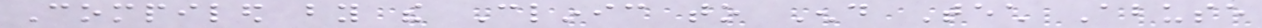Compiled by the Clinic to End Tech Abuse
